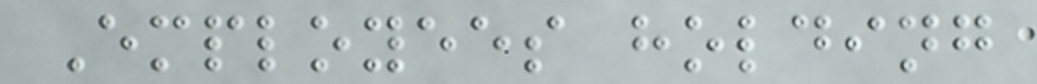Employees holding
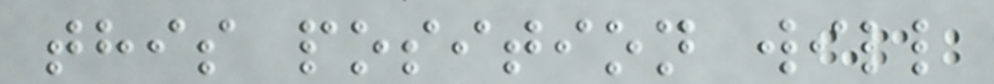this position will
